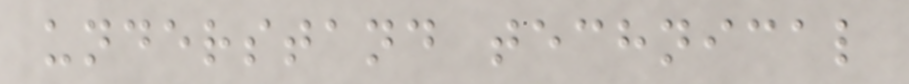understand technical
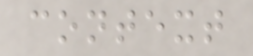context
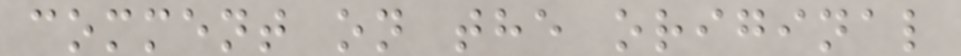comment on the original
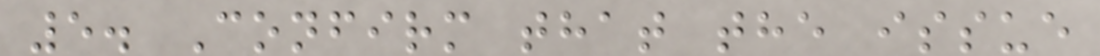5. Confirm that the issue
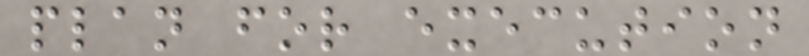plan for execution
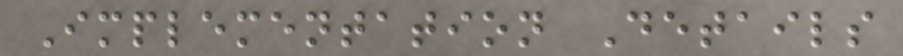Implementation Details
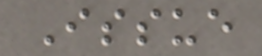Issue
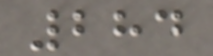284
